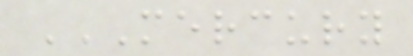MERCURY
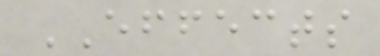EFFECTS
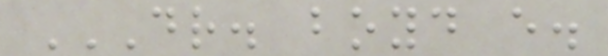DR. BOYD E.
